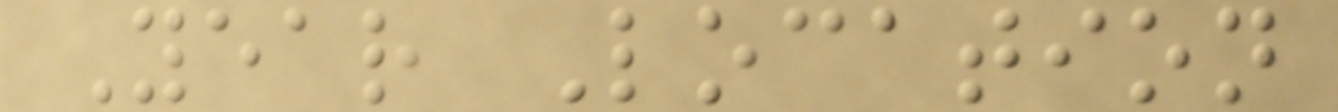Year Location
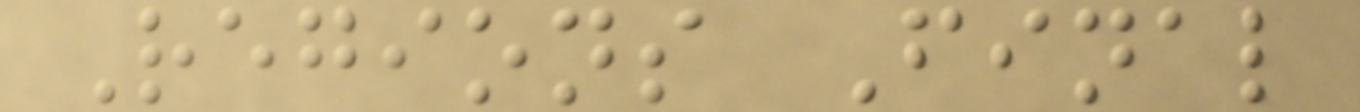Regions Final
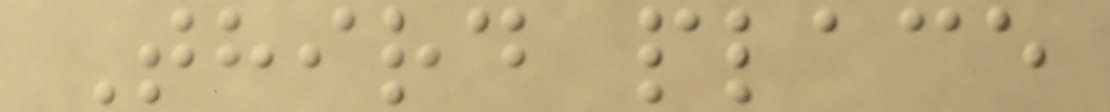Third place
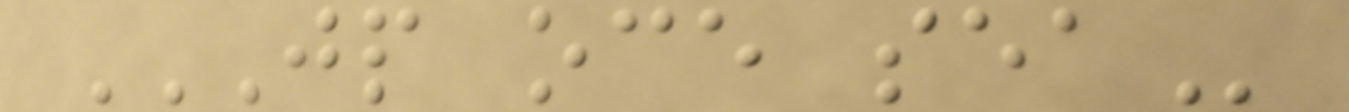JP OCE SEA
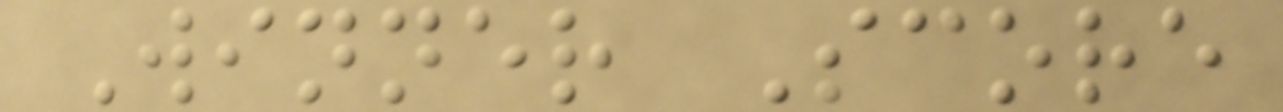Winner Score
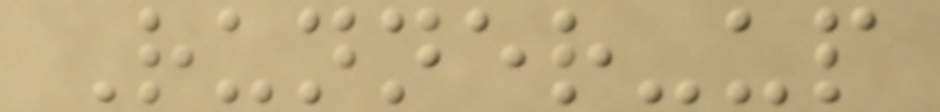Runner-up
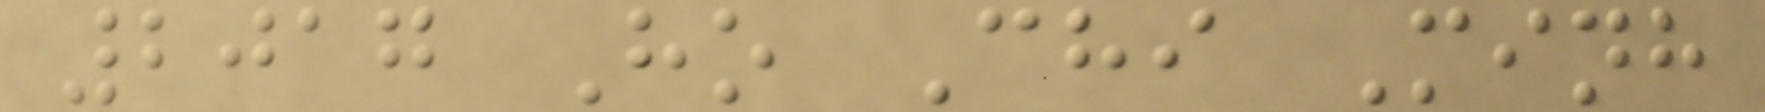2017 Ho Chi Minh
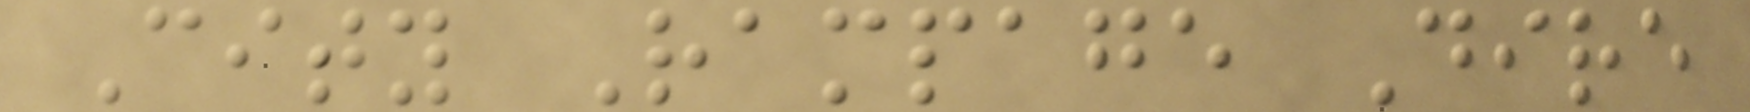City Rampage Dire
